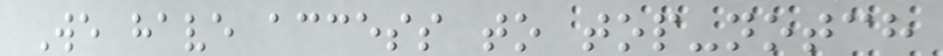We have access to top-notch
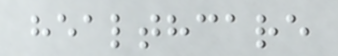healthcare
